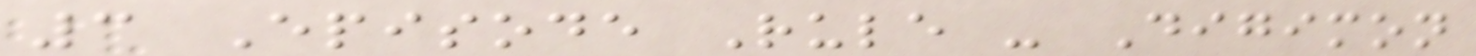3 Episode Rule - Digimon
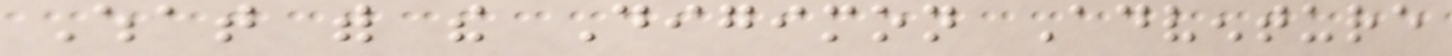What with the Digimon Adventure
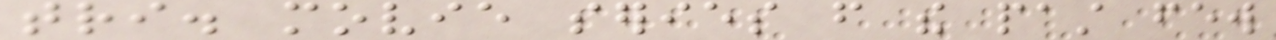tri. movie series from the past few
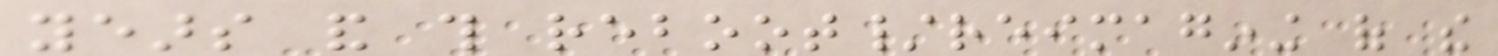years and this reboot/reimagining of the
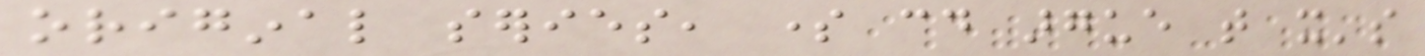original series, some could argue that it's
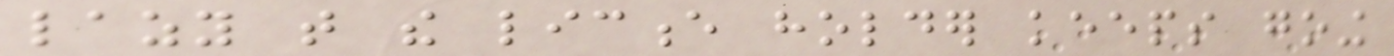lazy that the licence holder keeps going
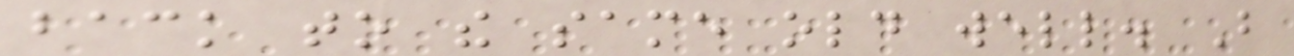back to the same old well. But
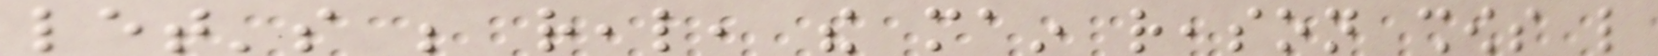let's be real, the main reason shows like
